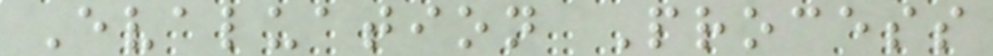Evaluation Process
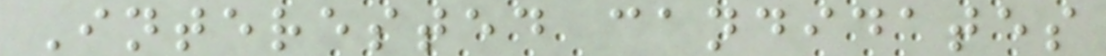Interested candidates
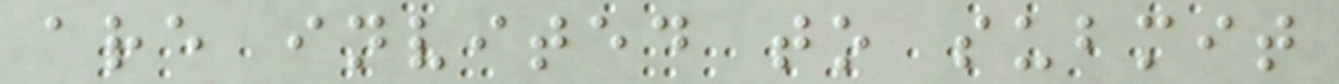are invited to submit
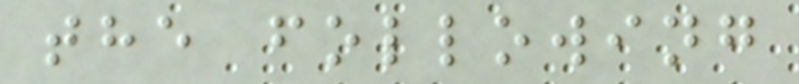the following
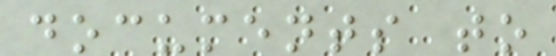documents to
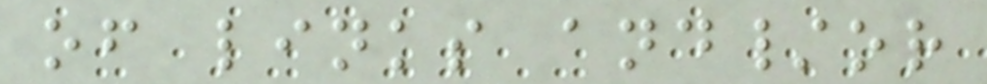of links and/or
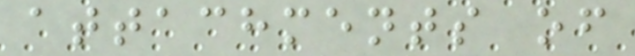attachments of
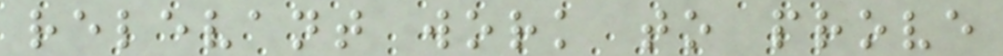relevant work to prove
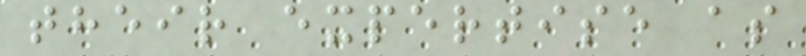their expertise as
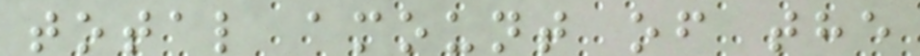total amount of the
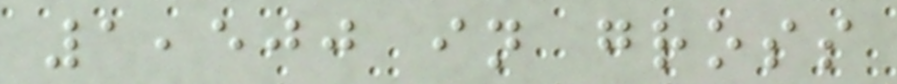1,500 in gross
